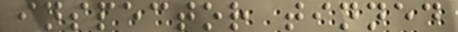inspector tinned
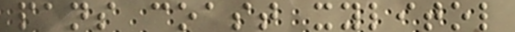pans coast xylitol
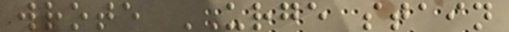wrote URGE stain
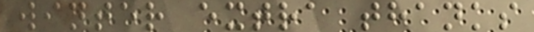winter extra thanks
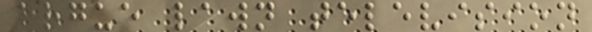argue lawn television
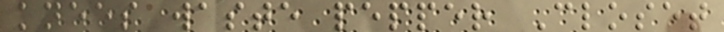knees waste pepper Closet
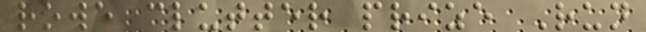rowe clutter prize Run
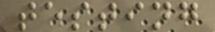testing
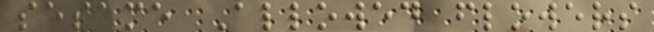sesame Allowed flowers
